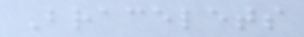Bracelets
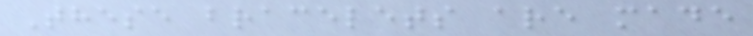These bracelets are made
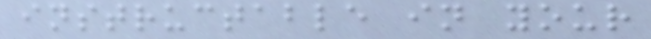instructable in your
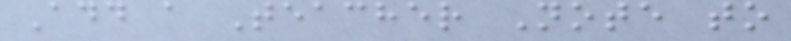Add a Teacher Note to
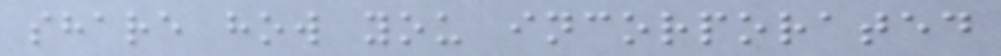share how you incorporated
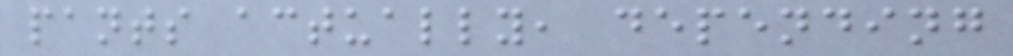pants actually, depending
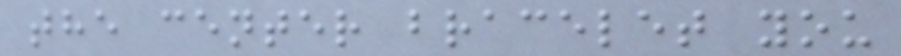the center bracelet you
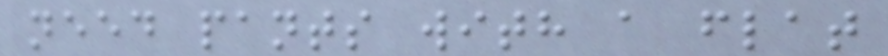need pants with a flat
